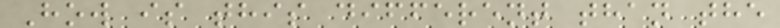How is this different than the
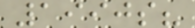1990s?
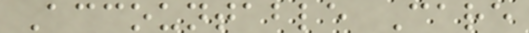Accountable Care
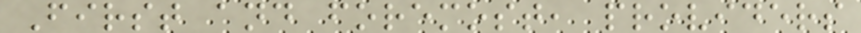First and foremost, providers
